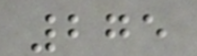275
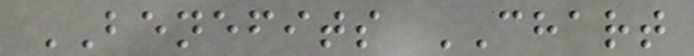BENEFITS CHART
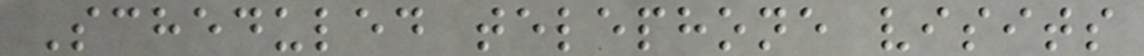Scheduled telephone visits
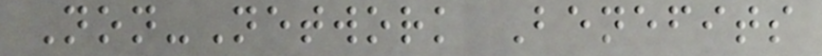Non-Network Benefits
